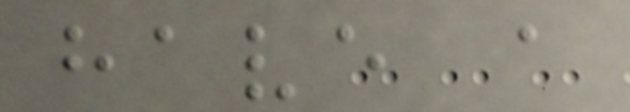have a
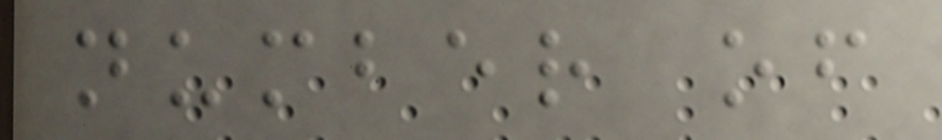number of
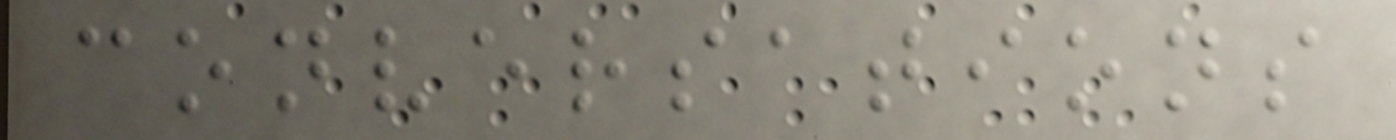conversations
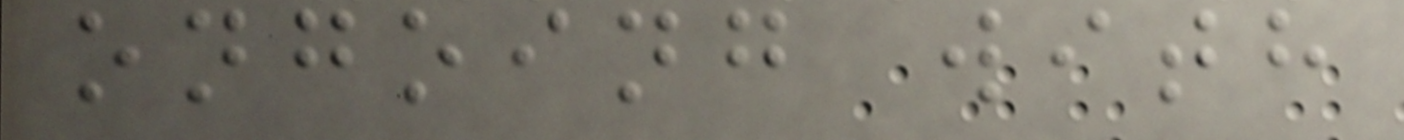ongoing with
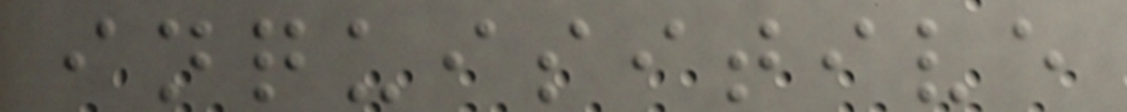inquisitive
